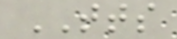TTS
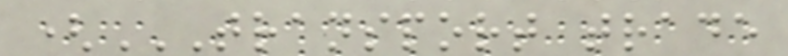(TRANSPORT TRADE
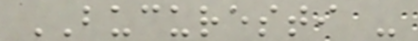BUCURESTI -
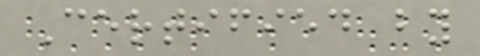Certified by
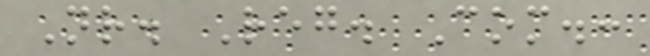Nr. Reg. Com.:
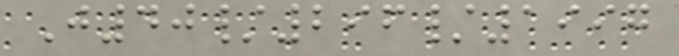J40/296/1997
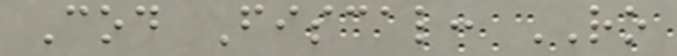Cod Fiscal: RO
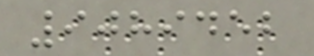9089452
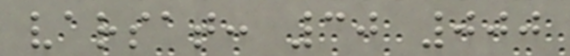varsat: 30 000
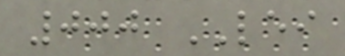000 LEI
